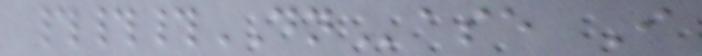###DNase I
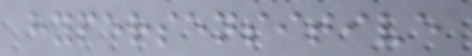hypersensitive
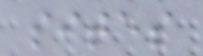sites
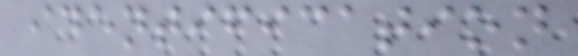identification
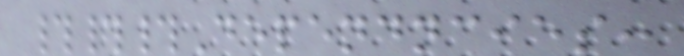###Dependncies:
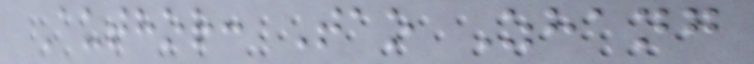Author: Tao Zhang
